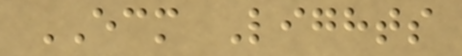ECM Lights
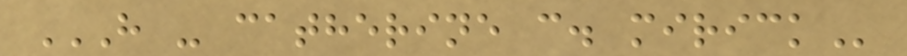H - CATHERINE C. MIRICK
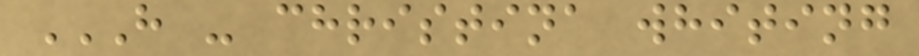H - CHRISTINA WHITING
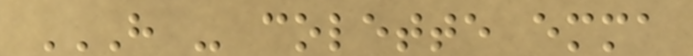H - COLETTE EMMA
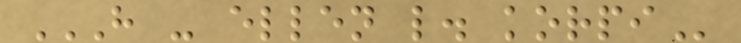H - ELLEN L. KORPI
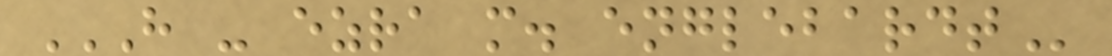H - EZRA M. ENGLEBARDT
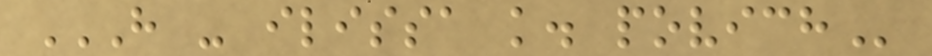H - ILISSA K. POVICH
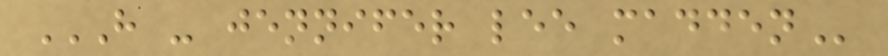H - JENNIFER LEE MADDEN
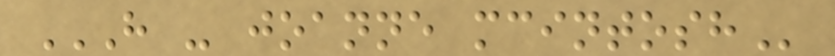H - JOANNE MCINTOSH
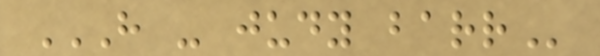H - JUDY BARR
